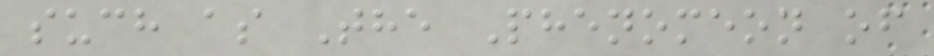such as The Phenomeon of
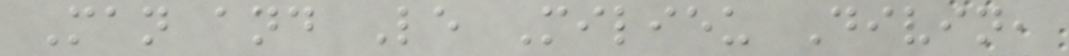Man and Le Milieu Divin,
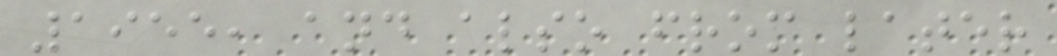1955, and also from later
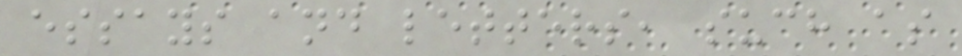essays and letters, such as
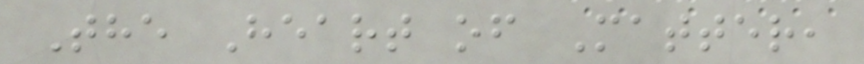The Heart of Matter,
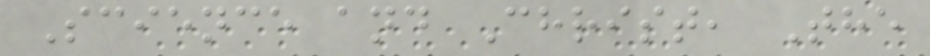Science and Christ, The
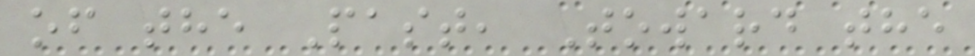of the Past, Toward the
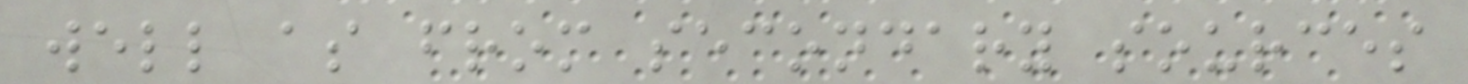well as from secondary sources
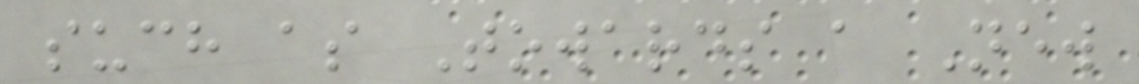such as Towards a New
